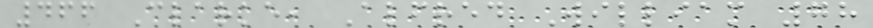466 Clarke, Alfred William 78
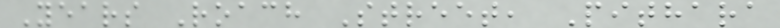Years Roach Street, Pithara
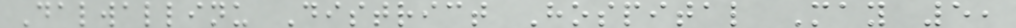Dalwallinu District Hospital May 5,
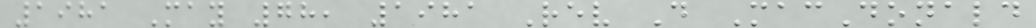1981 May 78, 1981 Rev D MacDonald
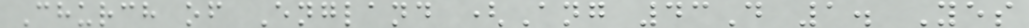Church of England (Ang 43D 1. Yes
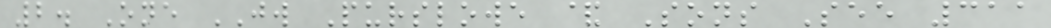2. One JW Purslowe & Sons See 311
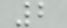2
